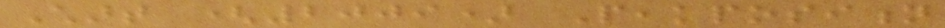Chart (2009) Peakposition
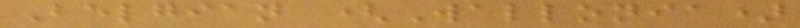Belgian (Wallonia)
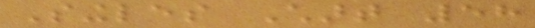Singles Chart 58
